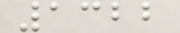1322
